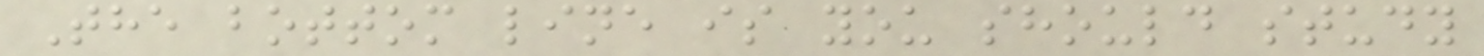The bottom line is you should study
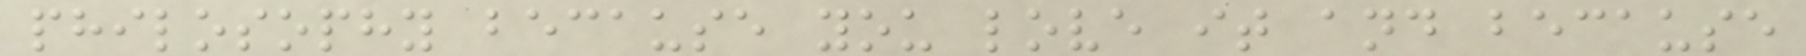philosophy because you love it and because
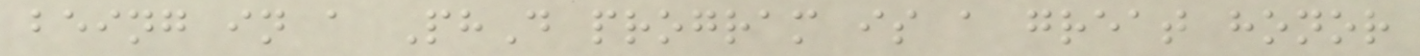being in a PhD program is a great honor
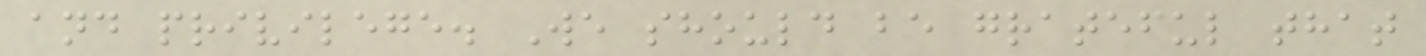and privilege. We should be grateful that
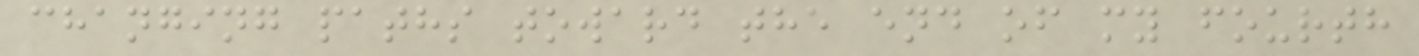changing paths toward the end of my fourth
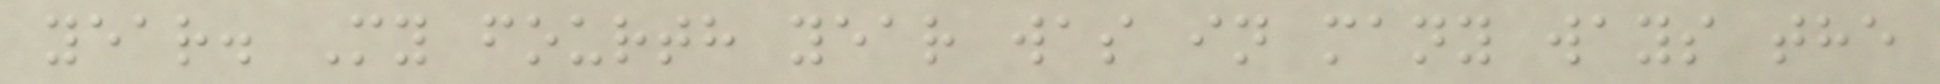year. My fourth year was in many ways the
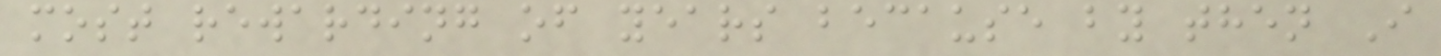most rewarding of years because by then I
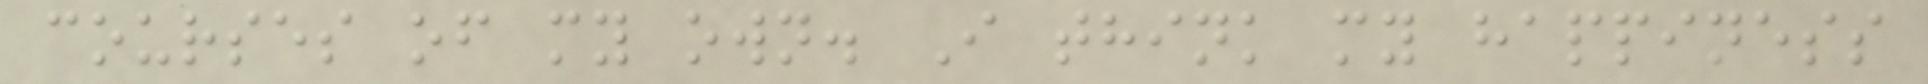courses of my own. I think my happiness
